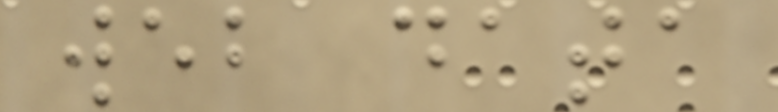web data
